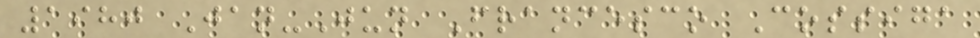1980 Jan-Jun Francesco Cossiga
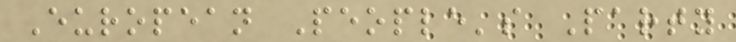European People's Party
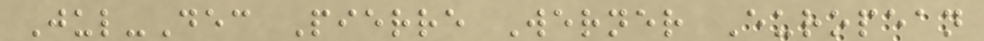Jul-Dec Pierre Werner European
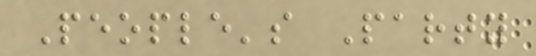People's Party
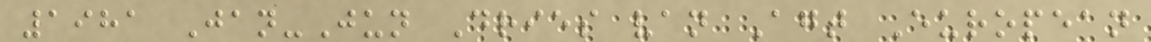1981 Jan-Jun Dries van Agt European
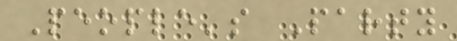People's Party
